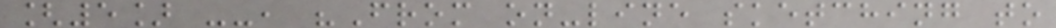[5] --, "From on-line sketching to
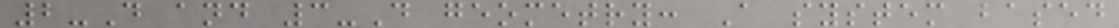2-D and 3-D geometry: A system based
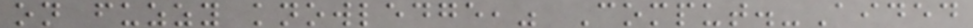on fuzzy knowledge," Comput.-Aided
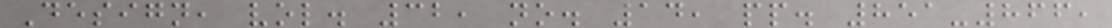Design, vol. 32, no. 14, pp. 851-866,
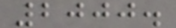2000.
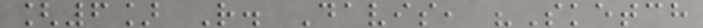[6] R. Davis, "Sketch
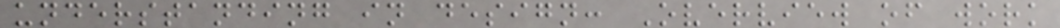understanding in design: Overview of work
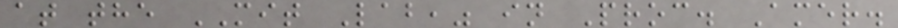at the MIT Lab," in Proc. Amer.
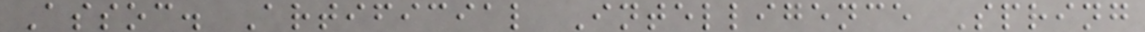Assoc. Artificial Intelligence Spring
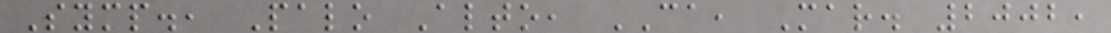Symp., Palo Alto, CA, Mar. 2002,
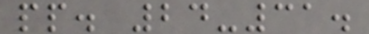pp. 24-31.
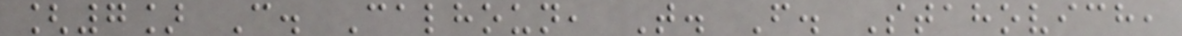[7] C. Calhoun, T. F. Stahovich,
